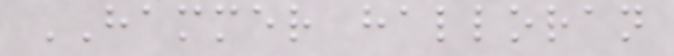HAMMER halloran
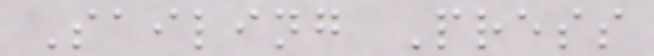Sailing Press
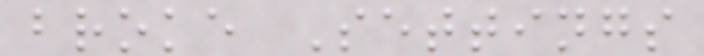broke Settings
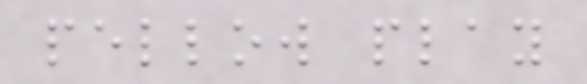pellow play
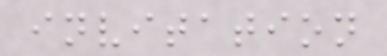invitation
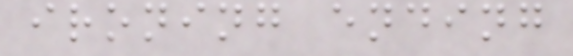ironing ending
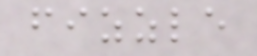fizzle
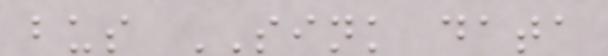bus SINK data
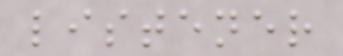listener
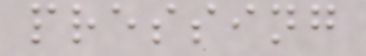pressing
